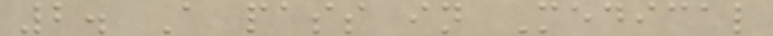2. A pass in Medical
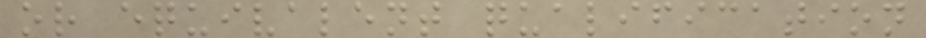or equivalent qualification
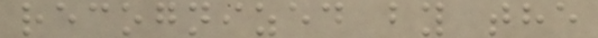recognized by the
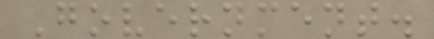Government.
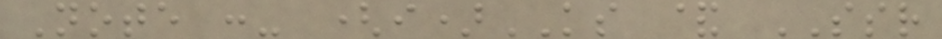Note :- (i)KS & SSR
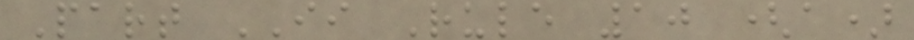Part II Rule 10 (a)
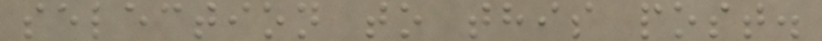selection to this post.
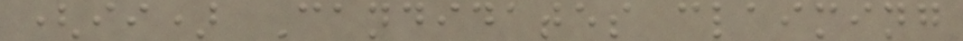(ii) Candidates claiming
